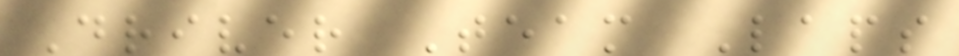Driver Team Laps
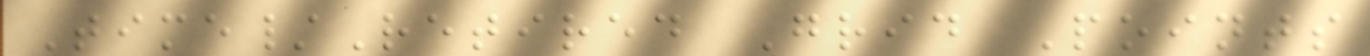Time/Retired Grid Points
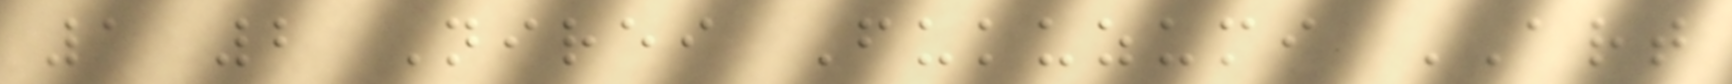1 2 Nirei Fukuzumi ART
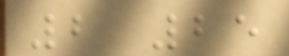2 25
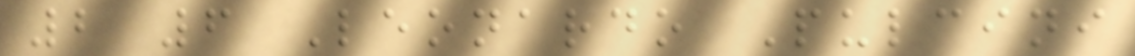2 6 Leonardo Pulcini
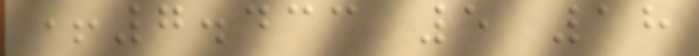+7.433 5 18
